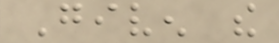Given the
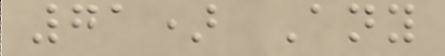71) Any
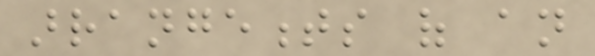arrangements of an
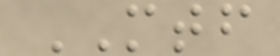MTF
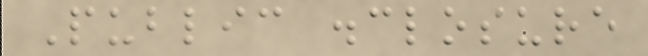Public disclosure
